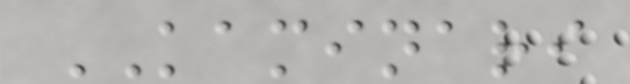KAMINARI
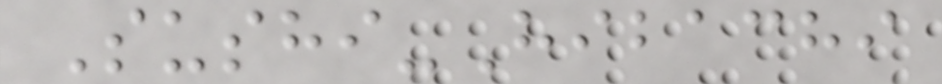Sushi-Hibachi
